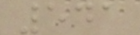541
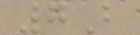7B
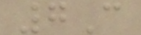7C
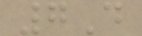7D
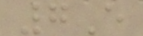7E
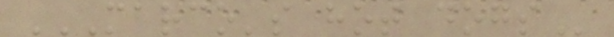MARCO'S HOT DOGS
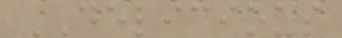DELICIOUS
